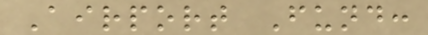Airport Fund:
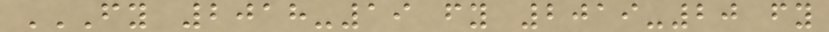FY 2018-19 FY 2019-20 FY
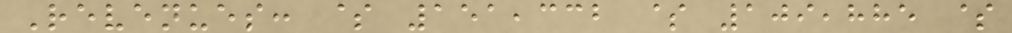Revenues: $ 151,332 $ 109,885 $
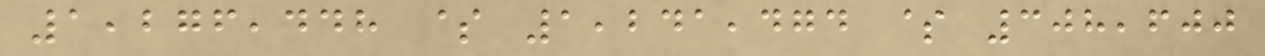1,276,448 $ 1,241,474 $ 308,600
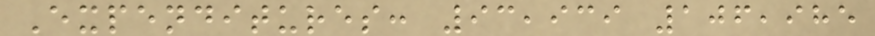Expenditures: 93,939 106,985
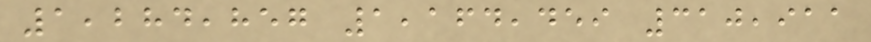1,284,857 1,164,459 310,911
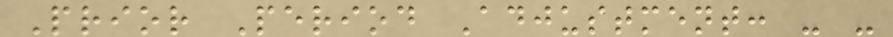Prior Period Adjustment: - -
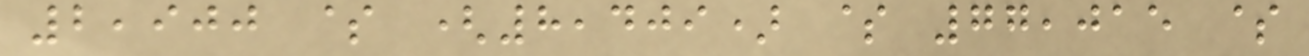2,900 $ (8,409) $ 77,015 $
